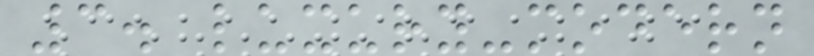3. luxury-modern
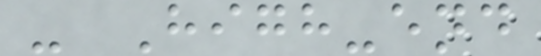- High-end
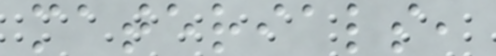materials,
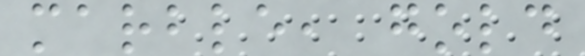marble, gold
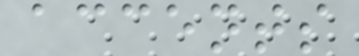accents
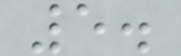5.
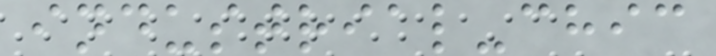industrial-chic
